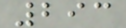293
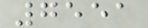7551
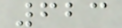623
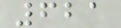621
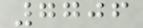7706
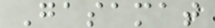Gasamat
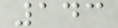143
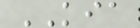KIA
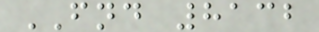FND 8132
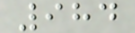984
